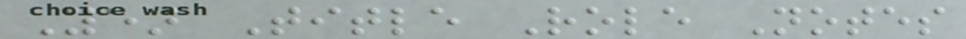Year Title Role Notes
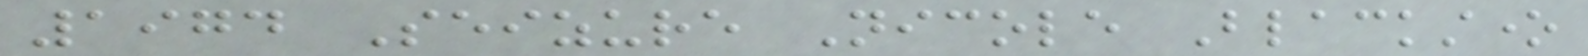1974 Seizure Nicole Blackstone
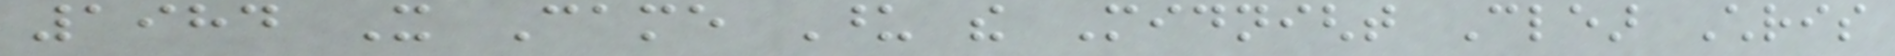1984 It Came Upon the Midnight Clear Chris
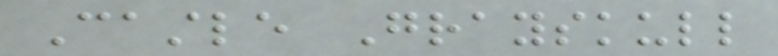Castle Grayskull
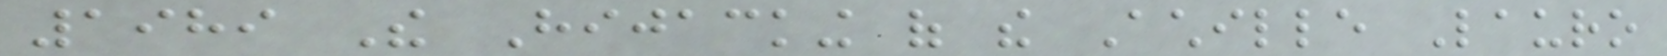1989 The Hijacking of the Achille Lauro
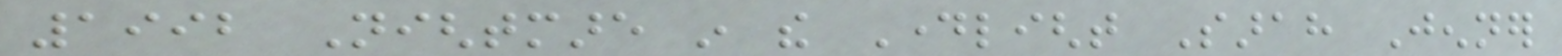1992 Nightmare in the Daylight Sarah Jenner
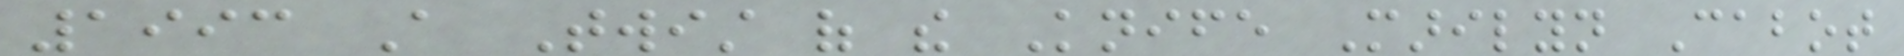1993 A Twist of the Knife Marilyn Cabot
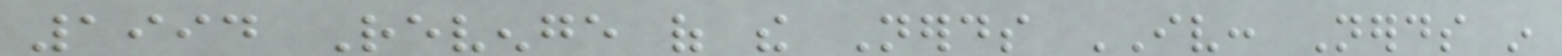1994 Revenge of the Nerds IV: Nerds in
